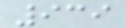939
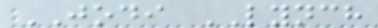JODI LYNCH
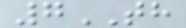7TH
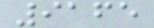9165
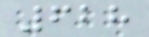628
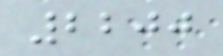2200
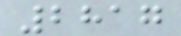2817
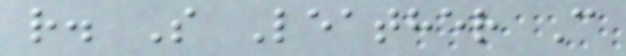r. S Leather C
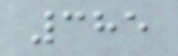385
